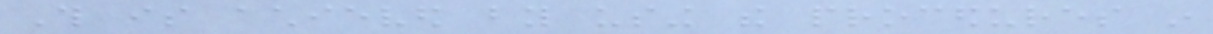This is achieved by using the procedures in
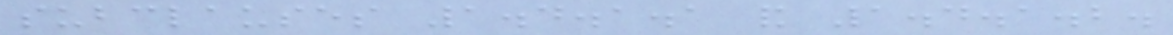subclauses 1.4.1.1 and 1.4.1.2.
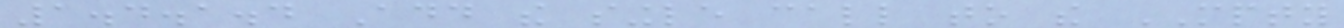1.4.1.4 Add the single call to the MPTY
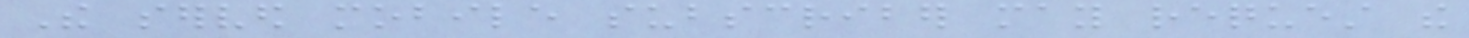The served mobile subscriber may request the
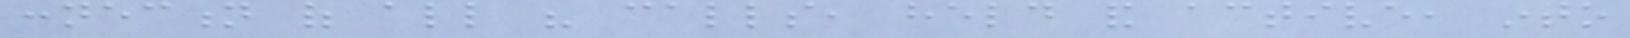connection of all his calls, held and active, into
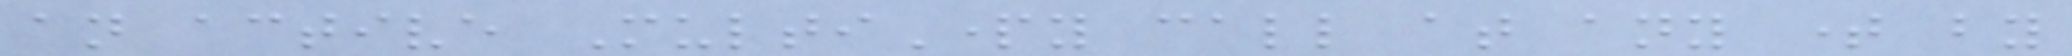an active MultiParty call at any time by
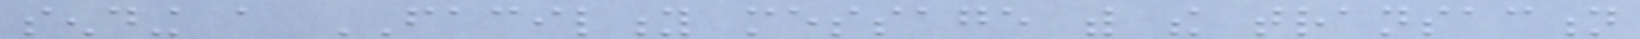sending a FACILITY message with the transaction
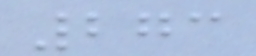273
